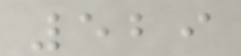529
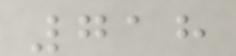718
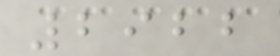2922
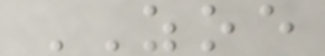ZOE
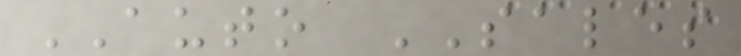AUTO SALES
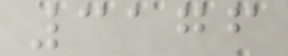3176
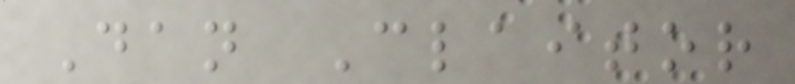Dan Claitor
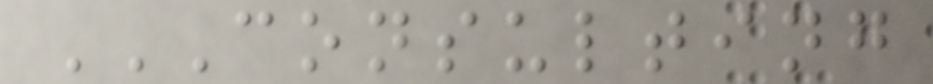CONSULTING
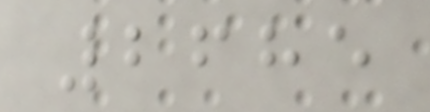2685
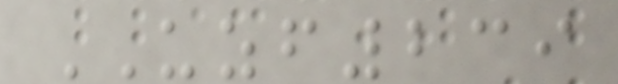UZF239
